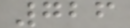726
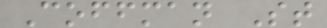Coffman St
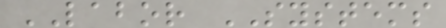LABOR SYSTEMS
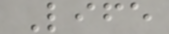Life
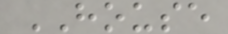HOUSE
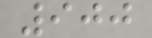900
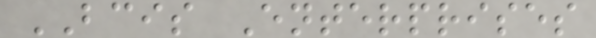BCIS Enterprises
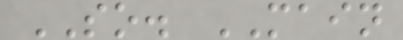SO. MAIN
